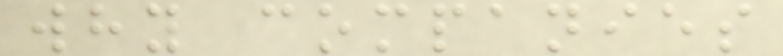why companies
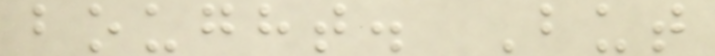bought. But
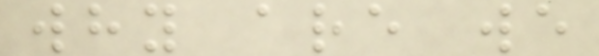why are we
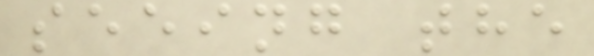seeing the
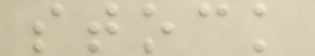stock
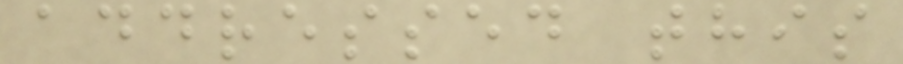addressed this
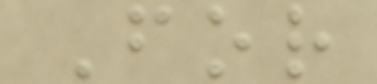For
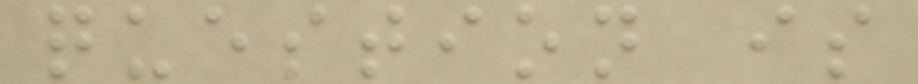question is
